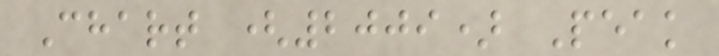Chart (2009) Peak
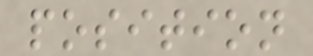position
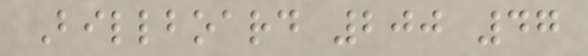Billboard 200 47
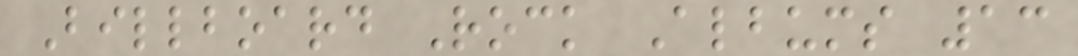Billboard Rock Albums 13
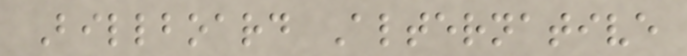Billboard Alternative
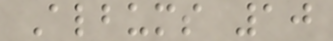Albums 10
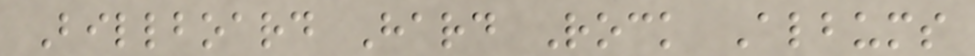Billboard Hard Rock Albums
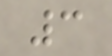3
